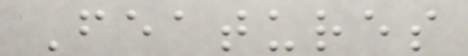Features
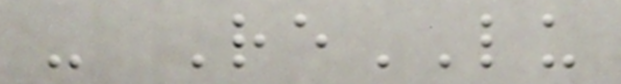- ReLU
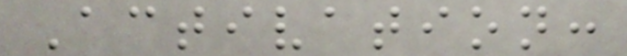Activation:
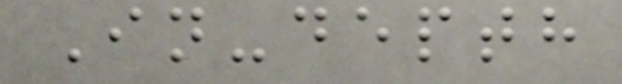In-depth
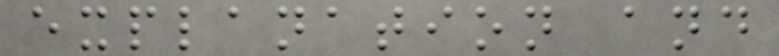explanation and
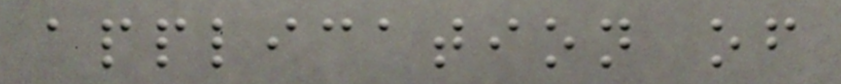application of
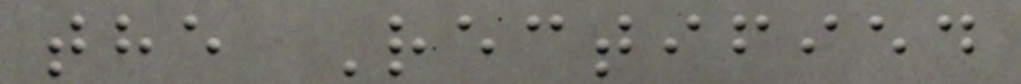the Rectified
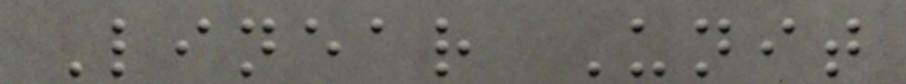Linear Unit
